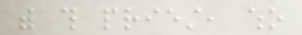with this priest, who
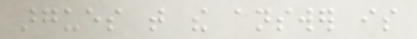argues that the answer is
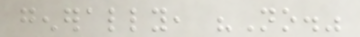generally, "No."
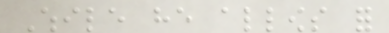While he allows for
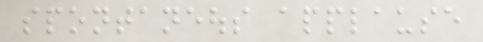spontaneous applause
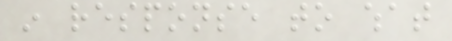in response to what
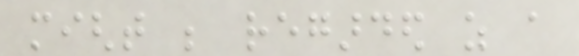might be regarded as a
